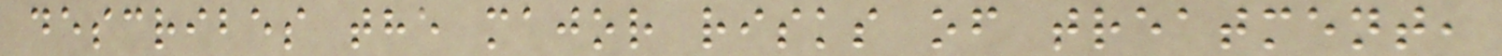describes the major risks of treatment,
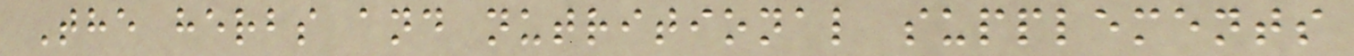The herbs and nutritional supplements
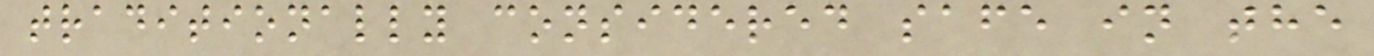traditionally considered safe in the
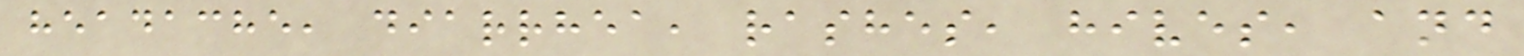headache, diarrhea, rashes, hives, and
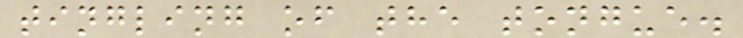tingling of the tongue.
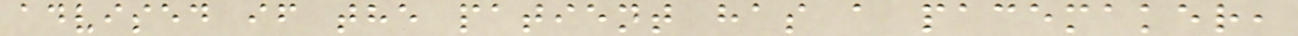advised if the patient has a pacemaker,
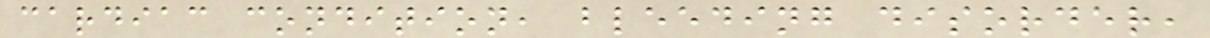cardiac condition, bleeding disorder,
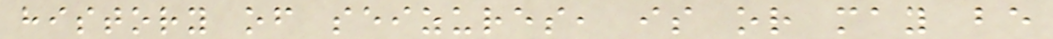history of seizures, is or may be
